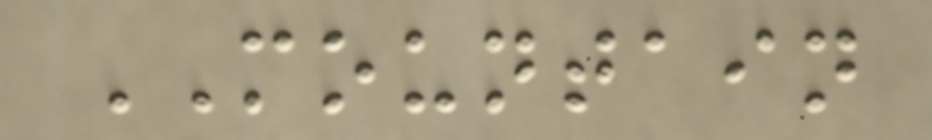MOUNTAIN
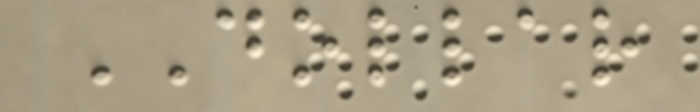DOLLAR
